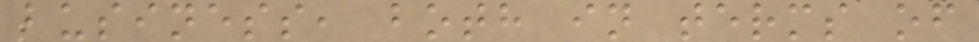business, both in terms of
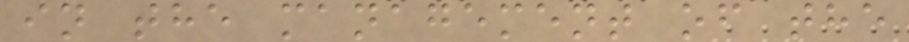in the management of the
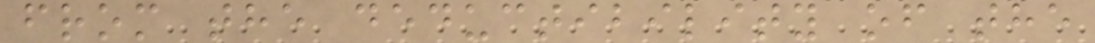from the deductibility of the
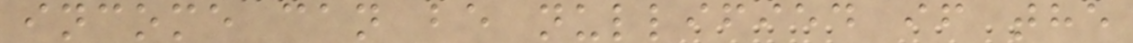income can be nullified if the
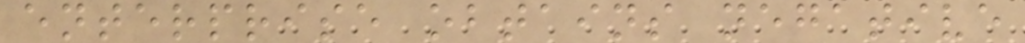enterprise obtains negative
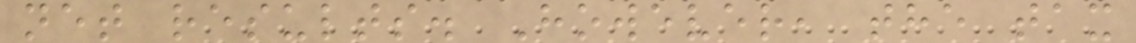net results. However, the tax
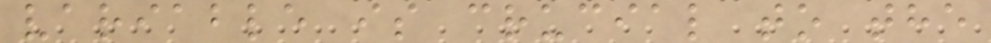variable is crucial to the
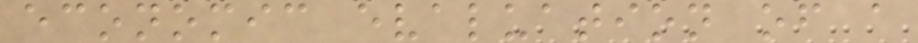economic evaluation of a
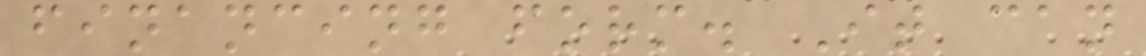financing form. It can
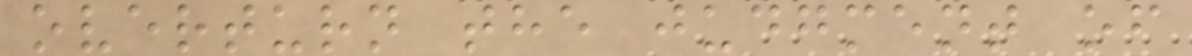overturn the judgment of
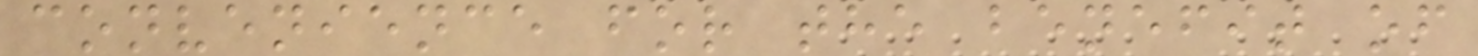convenience for the benefit of
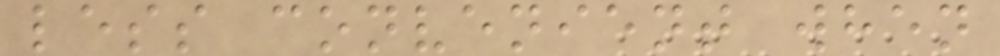less convenient when
